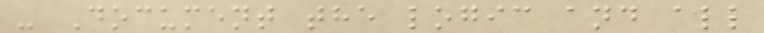- Document the logic and all
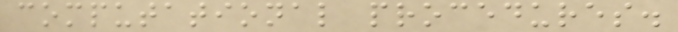computational procedures.
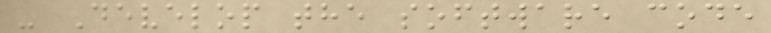- Develop the software code
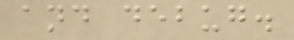and debug.
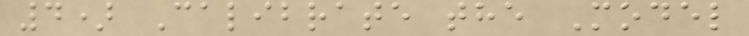4) Calibrate the Model
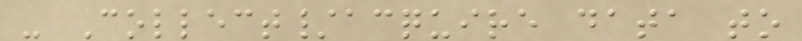- Collect/acquire data to
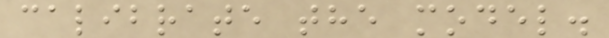calibrate the model.
